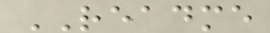README
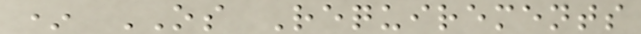* OS Requirements
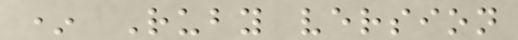* Ruby version
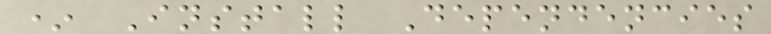* Install Dependencies
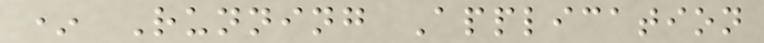* Running Application
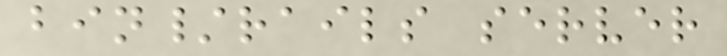bin/rails server
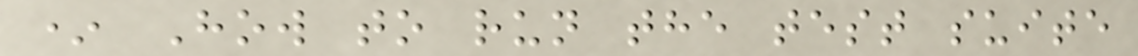* How to run the test suite
